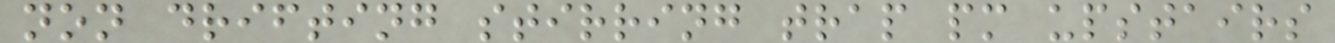non drifting stirring trap pm upstairs
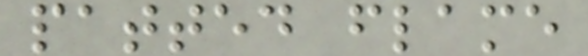patted flame
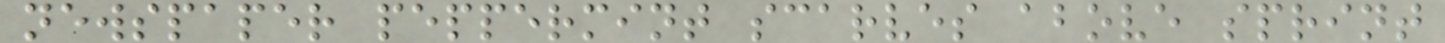newspaper peppermint scarves above sprint
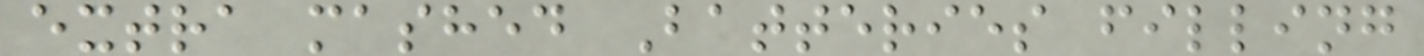extra mashed Batteries filling
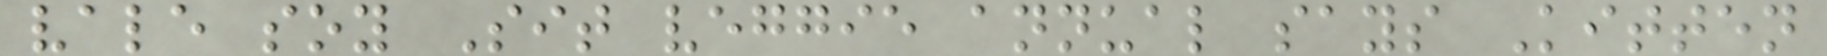vale soy Sit veggie annual says Kitten
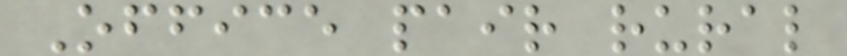Office pair rural
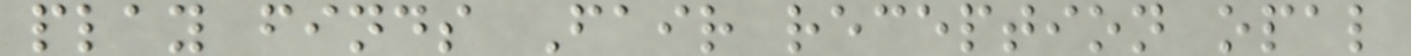play finds Fair reception opal
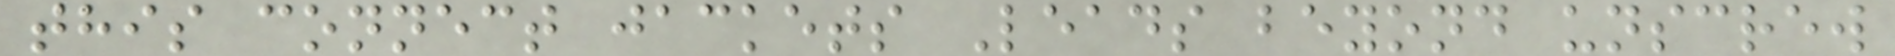this connect jackets Leads beyond unscrew
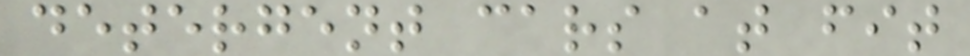detergent cars at fit
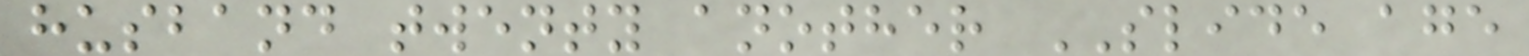husband twenty another SLIDE age
